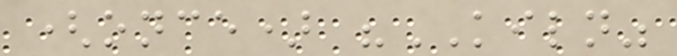(once) "KILN"
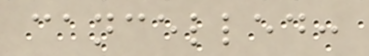cancelled:
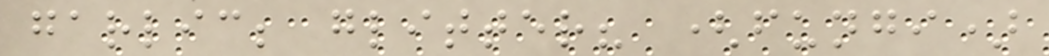garlic; glitter? (fungi)
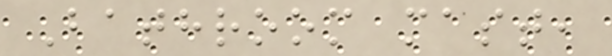Bathroom mast,
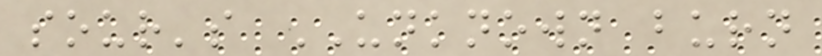sour's UNKNOWN burn
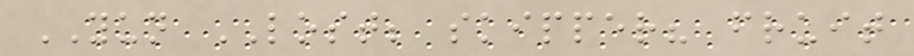YUN LOST; skipper? fruit
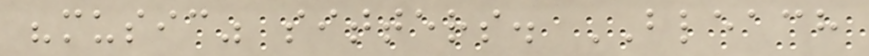"music" sitters. BLEACH
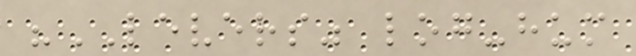"LEVERS" log-hum
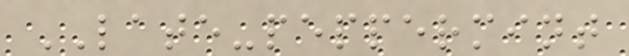LATE-peppermint
